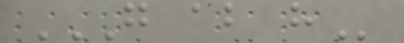G AB H
